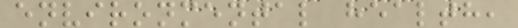environmental health,
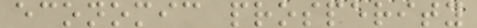economic prosperity
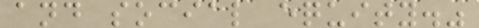and social equity."
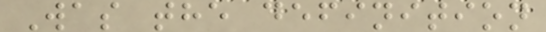Was the definition
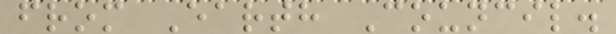from Earth Council.
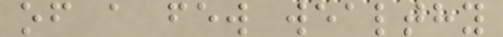of a few wealthy
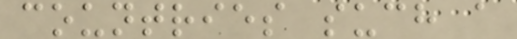countries such a
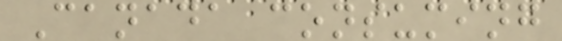Canada consuming
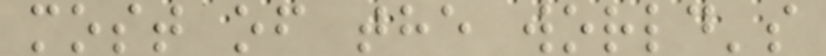most of the world's
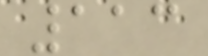113
